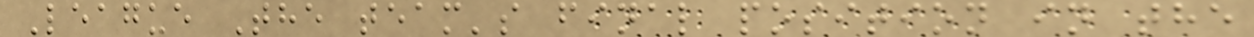League The team's final position in the
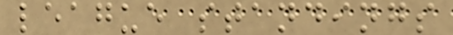league standings
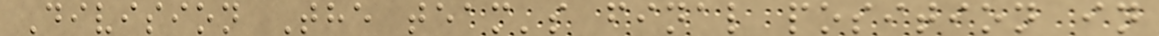Division The team's final position in
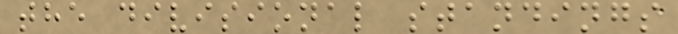the divisional standings
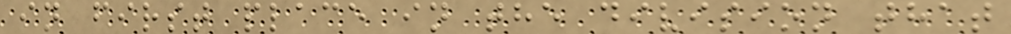in first place in the division that
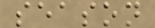season
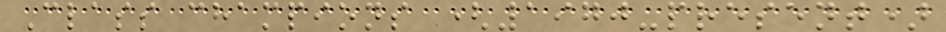Class champions (1970-present)
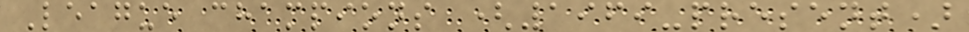League champions (1969-present)
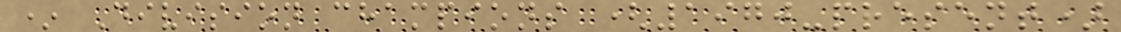* Division champions (1970-present)
